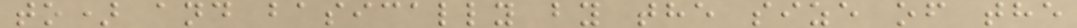to) and basically by the size of the
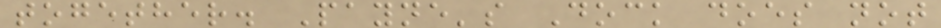together. Payne's Dock does not
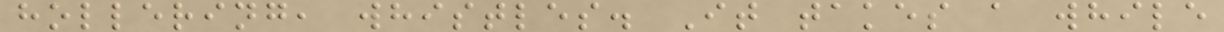hollering, whistles. It takes a while
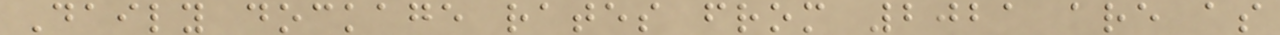Daily dockage rates from 2021 are as
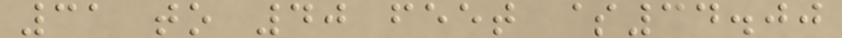31 to 40 feet $34.00
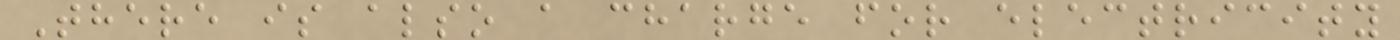There is also a charge for electricity
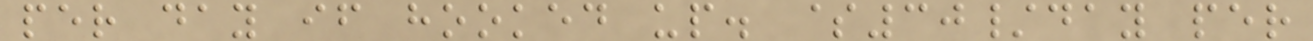per day if hooked up. $30/day per
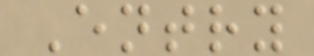Entry
